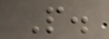P.
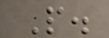P.
